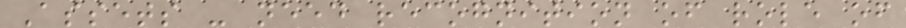Assets - need recognition of role of
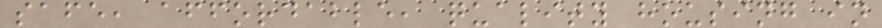safe, affordable, quality housing in
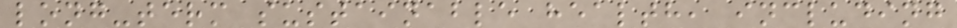long-term sustainable health, including
